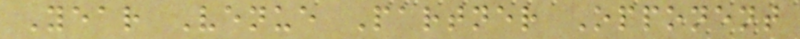Year Venue Partner Opponent
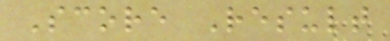Score Result
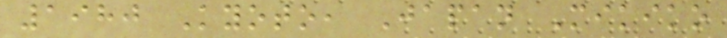1980 Kyoto, Japan Mikiko
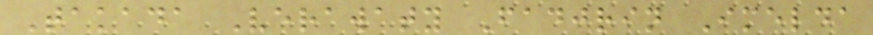Takada Verawaty Fadjrin Imelda
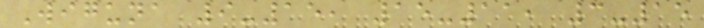Wiguna 9-15, 15-11, 3-15
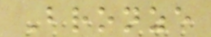Bronze
